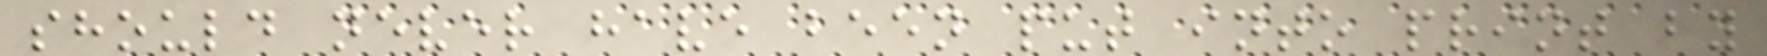should never have been put into print by
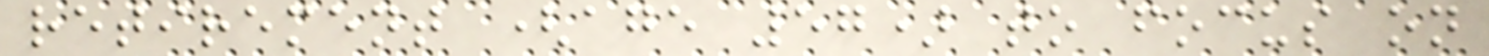retirement (age 57) to focus on
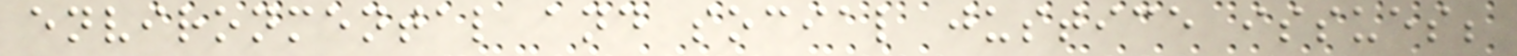environmental and social justice issues;
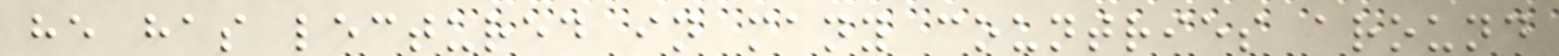he has lectured in many countries around
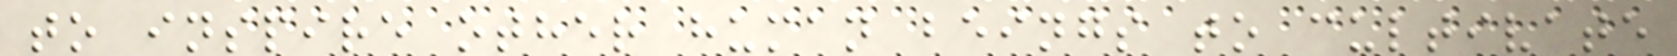to inspire other human beings to cultivate
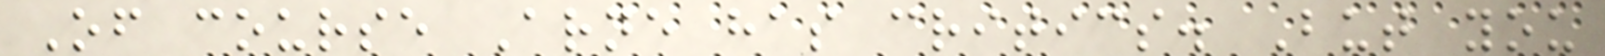Of course Arne has critics. But you
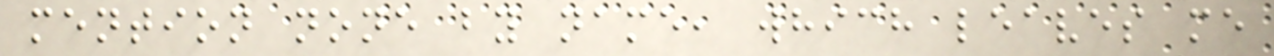mention none by name, which leaves me
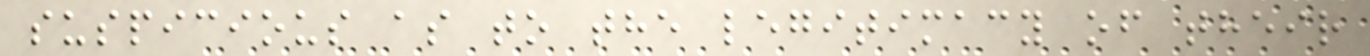suspicious as to the legitimacy of their
